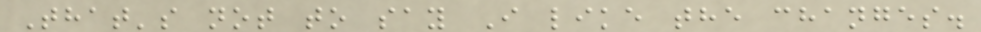That's not to say I like the changes.
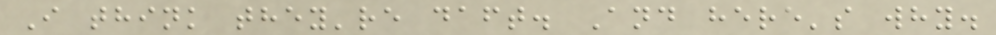I think they're daft. And here's why.
